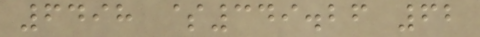6498 $349.26 62
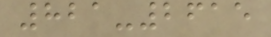821-2615
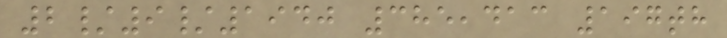2/9/1940 385,413 197th
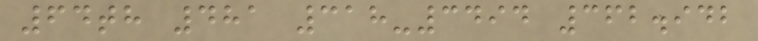64th 481 318-3494 362.942
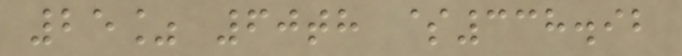25% 60th $338.92
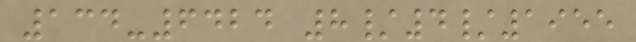134-6424 8/4/1955
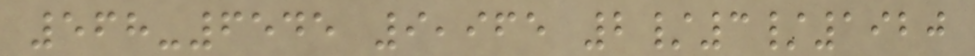568-6545 9,965 2/3/1920
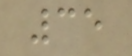35
